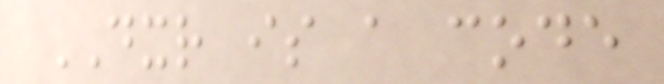DXR is a code
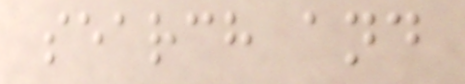search and
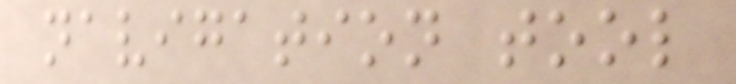navigation tool
